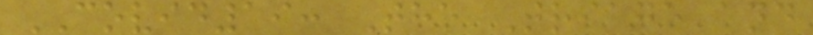COVID19: The Triage and
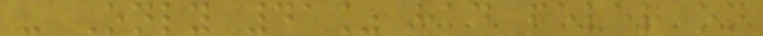- Only 41% had fever on
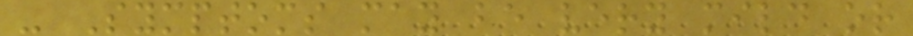- Symptoms may be very mild or
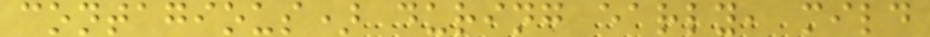contagious) during early, mild
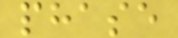phase
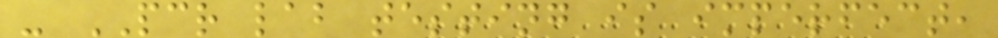- PCR lab testing is imperfect,
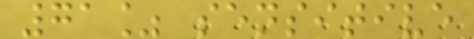71% sensitive
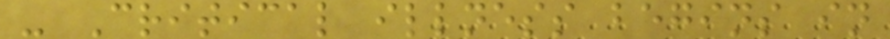- Critical illness begins in
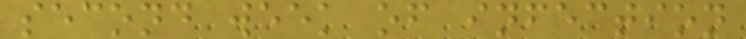second week of infection
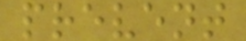prevent
